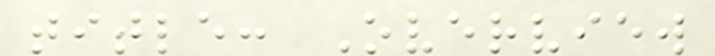title: Overview
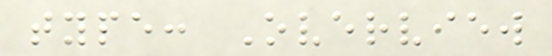type: Overview
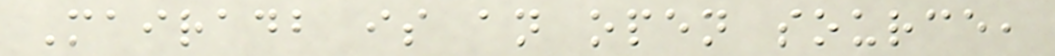Mairadb is an open source,
